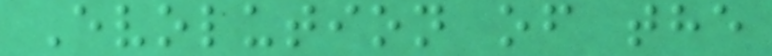Evolution of the
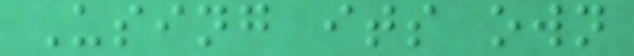Using its own
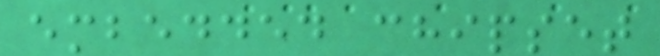embedded chipset
